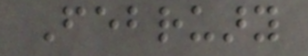February
